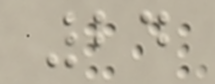24
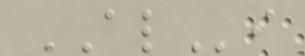ALi
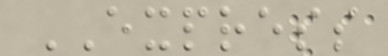EXPRESS
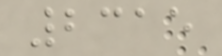2315
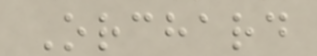Orchard
